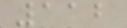112
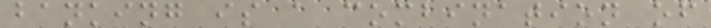banking is a combination of
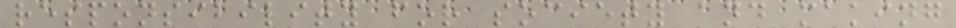responsibility for society and making
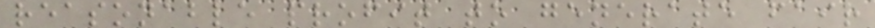reasonable profit to generate fair
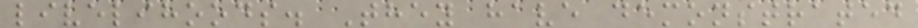livelihoods. They have demonstrated
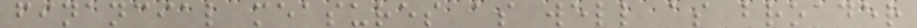financial measures as well as broader
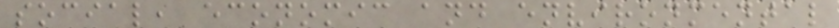social, economic and environmental
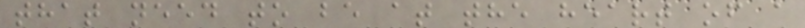that need to be at the heart of a
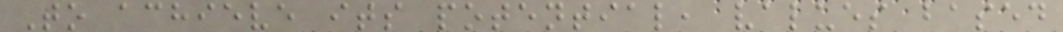To achieve its potential, values based
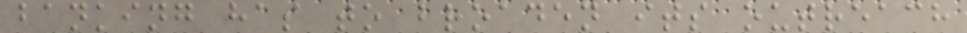banking has to broaden its outreach
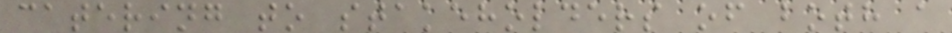catering to stakeholders of both a
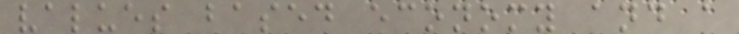values based economy and a
